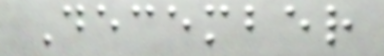December
